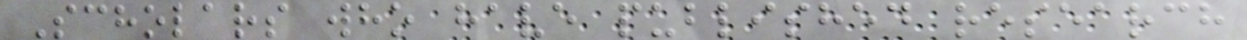Scholars who have published research
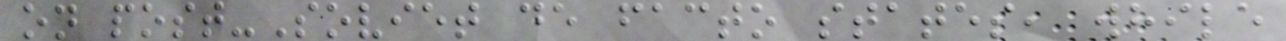on post-Soviet de facto states, while
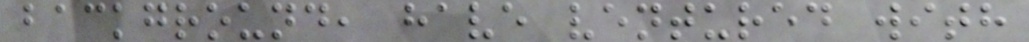background, have ventured with
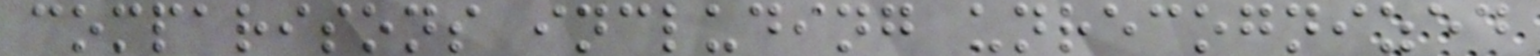comparisons including unrecognized
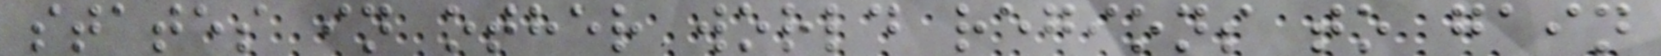states in other world regions to gain
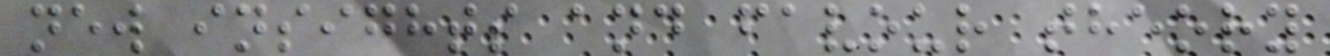new insights and favour theory
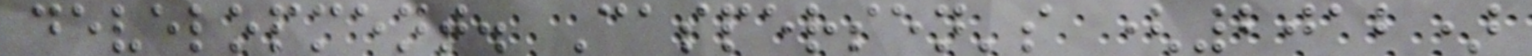development. Caspersen's (2012)
